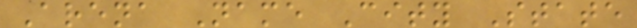Arena Name City State
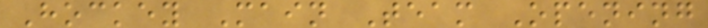Hockey Main Team Opening
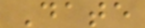Date
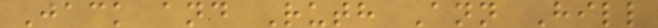Jack and Ruth Ann Hill
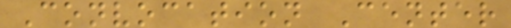Convocation Center
